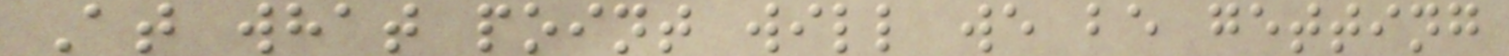At what point will we be getting
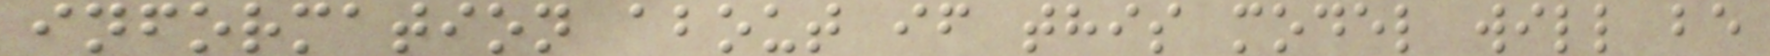information about if this model will be
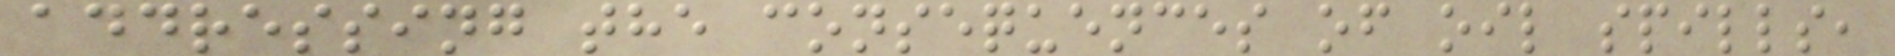addressing the consequences of oil spills,
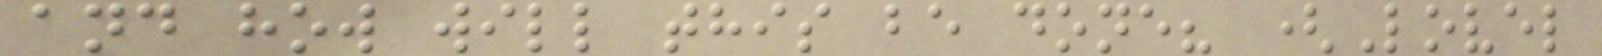and how will this be done? (Lovel
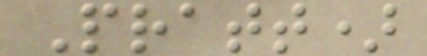Pratt)
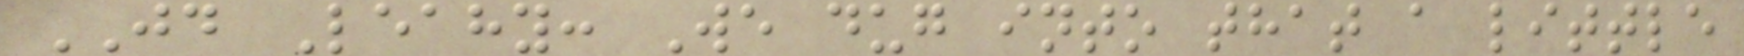JD Leahy: We dug into that a little
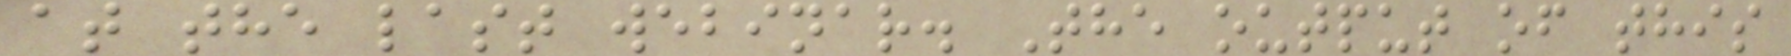at the last webinar. The output of this
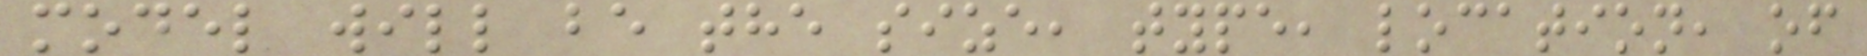model will be the size, type, location, of
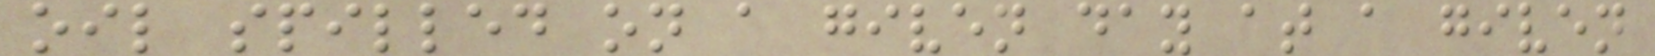oil spilled on a given day at a given
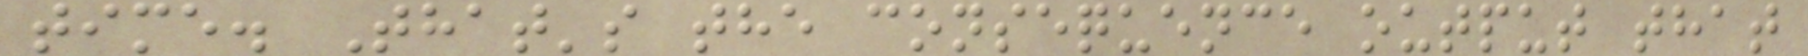time. That's the consequence output that
